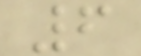6
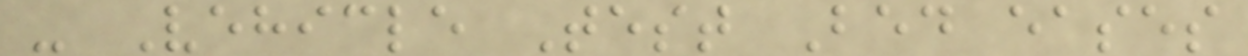- Vehicle Test Bed eases
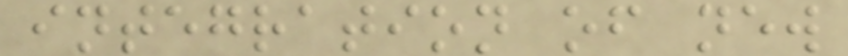integration of new
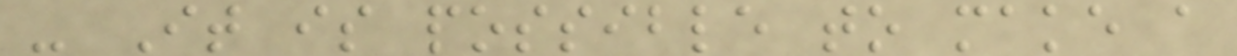- It is possible to make a
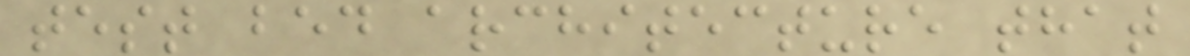test bed architecture that
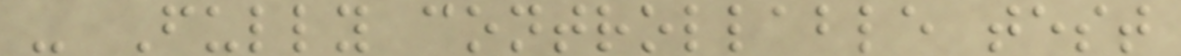- Fully controllable test
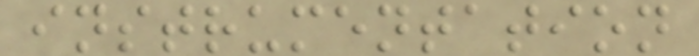instrumentation
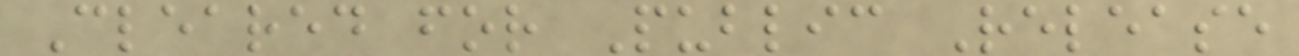Cleared for Public Release
